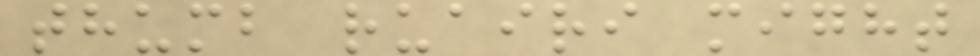thumb ruairi might
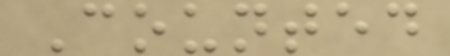Counted
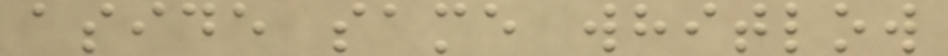aside same whitlow
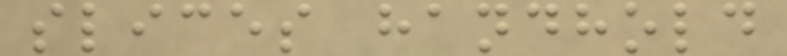slices handhold
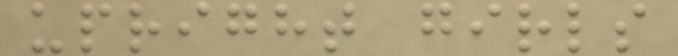upright girls
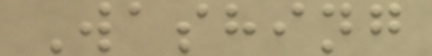Washing
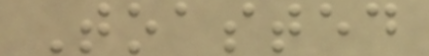Toasted
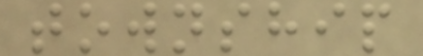township
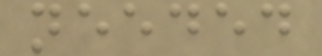needed
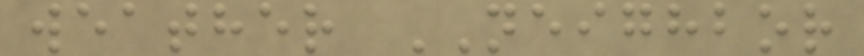weather NEIGHBOR
